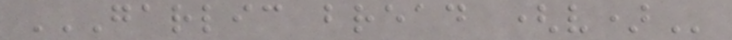GARLIC BREAD (V)
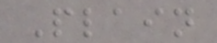Plain
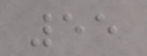55
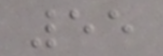55
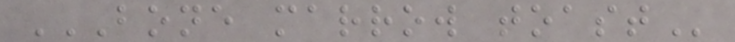BONE MARROW TOAST
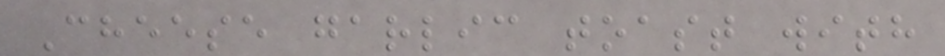Cheese garlic toast with
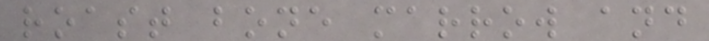roast bone marrow and
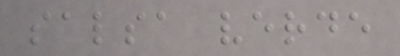salsa verde
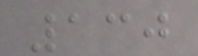130
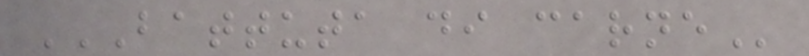BATTUTA DI CARNE
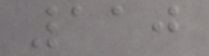110
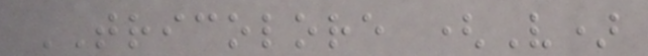TRICOLORE (V)
